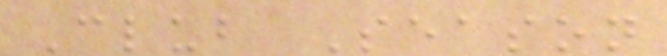Club Season
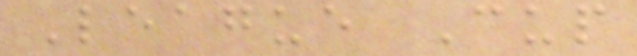League Cup
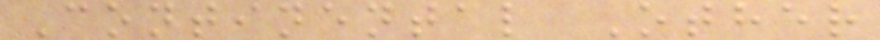Continental Other
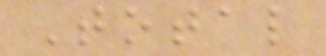Total
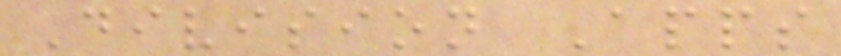Division Apps
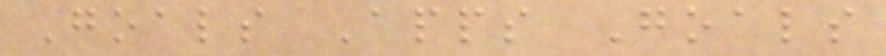Goals Apps Goals
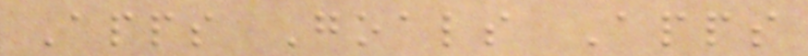Apps Goals Apps
